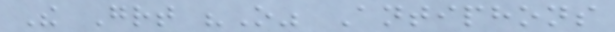The Great "O" Antiphons
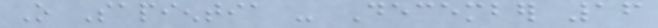O Sapientia - December 16
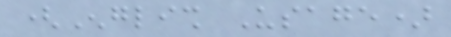(English Usage)
